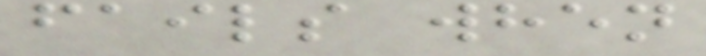fails when
